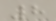8
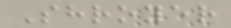Shroyer
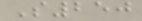S250
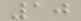10
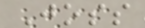Joss
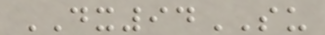DX94SU
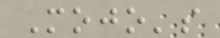Mojo's
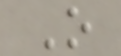O
